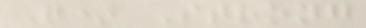Q) Strong
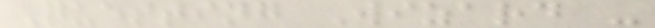Questing Wizard -
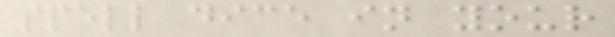spell dice in your
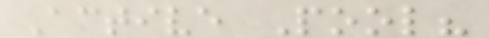Active Pool?
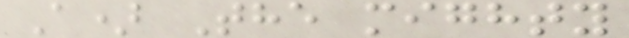A) The mighty
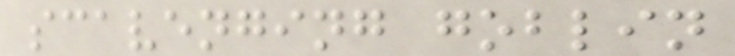scavenging goblin
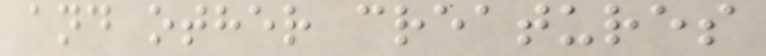and other creatures
